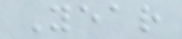Year
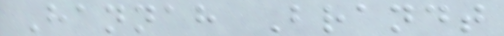Hannah Brandt
